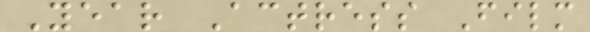Year Actress Film
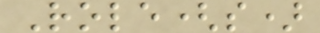Role(s)
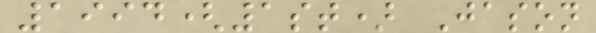1994(1st) Jason
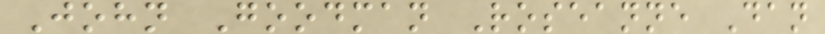John Goodman Roseanne Dan
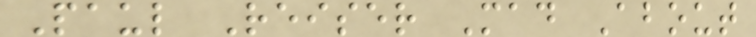Paul Reiser Mad About
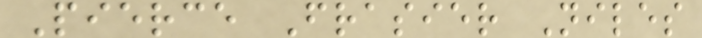Pierce Frasier Niles
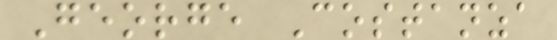George Costanza
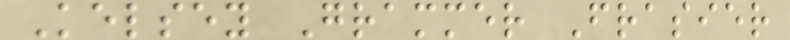Kelsey Grammer Frasier
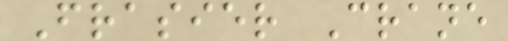Frasier Crane
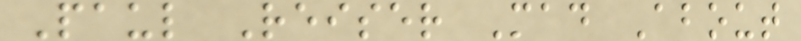Paul Reiser Mad About
